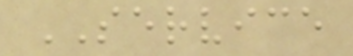SERVICE
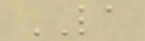LA
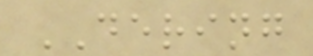DERING
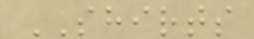SHIRTS
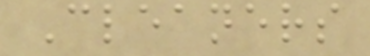Cleaners
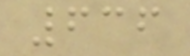636
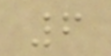6
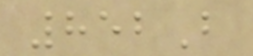852B
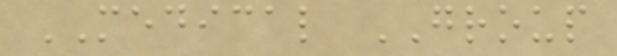MEDICAL GROUP
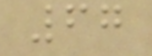67
